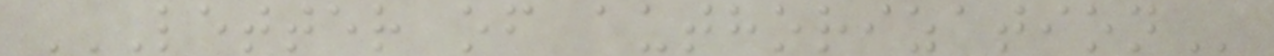LETTER OF AUTHORIZATION
